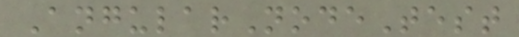AngularNodeTest
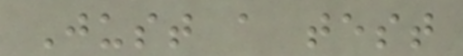Just a test
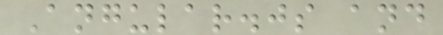Angular.js and
